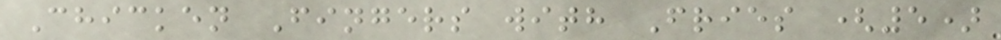Chicken Fingers with Fries (5)
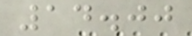14.00
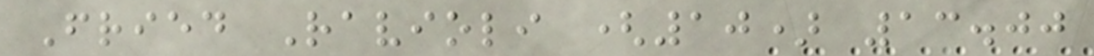Fried Ravioli (10) 13.00
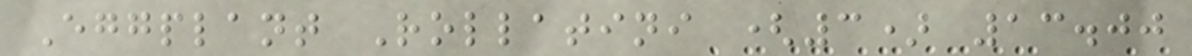Eggplant Rollatini (3) 13.00
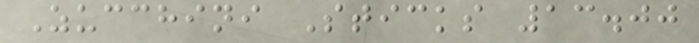Zucchini Sticks 13.00
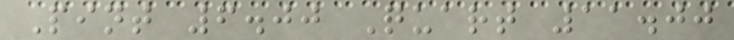Pint 6.00 Quart 11.00
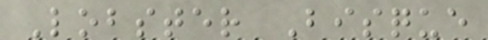Lobster Bisque
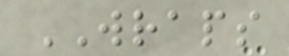WRAPS
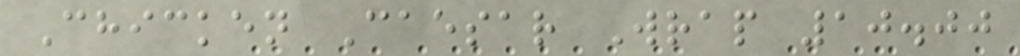Chicken Caesar Wrap 10.00
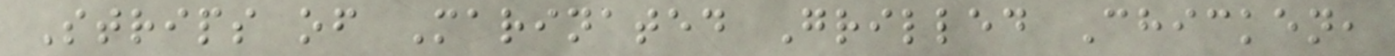Strips of Marinated Grilled Chicken,
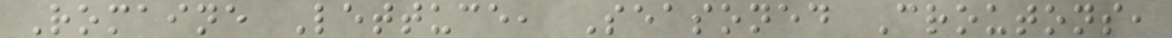Romaine Lettuce, Seasoned Croutons,
